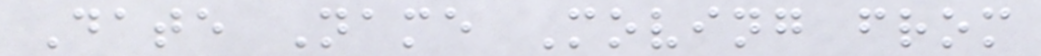Date Name Moving from
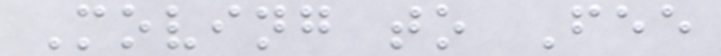Moving to Fee
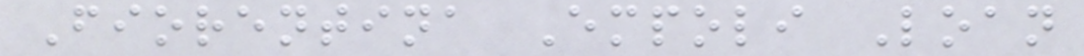Fiorentina Empoli Loan
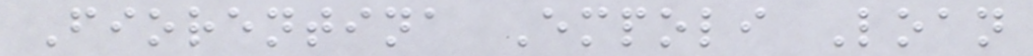Fiorentina Empoli Loan
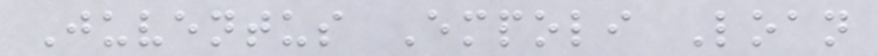Juventus Empoli Loan
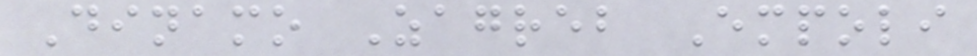Dinamo Zagreb Empoli
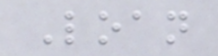Loan
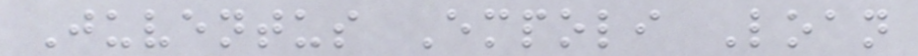Juventus Empoli Loan
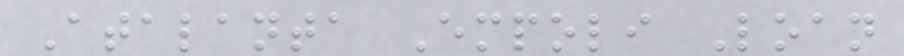Atalanta Empoli Loan
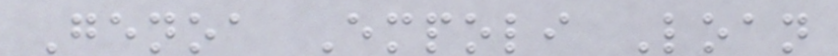Genoa Empoli Loan
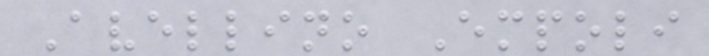Avellino Empoli
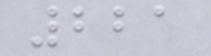221
